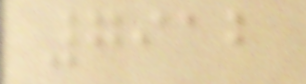7912
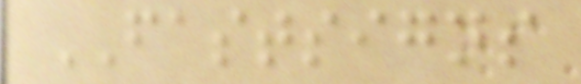FASTSIGNS
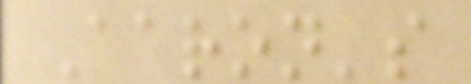Aaron's
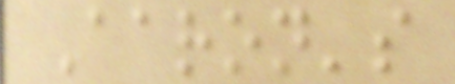Aaron's
